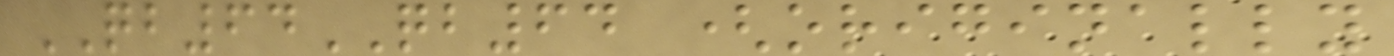QB64QB64 (originally
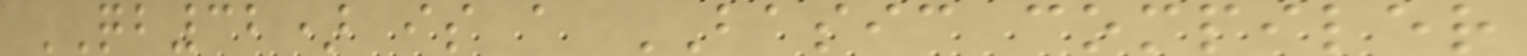QB32) is a BASIC compiler
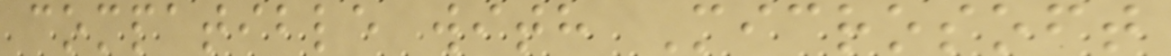compatible with Microsoft
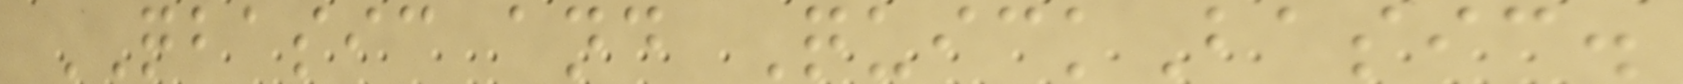QBASIC and QuickBasic.
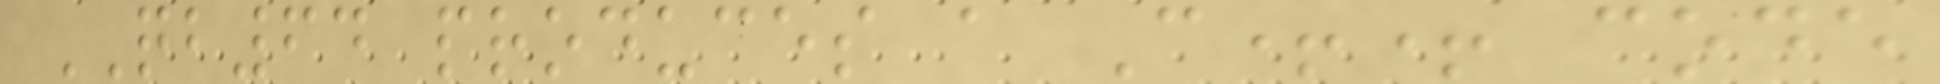QB64 produces a C++ code
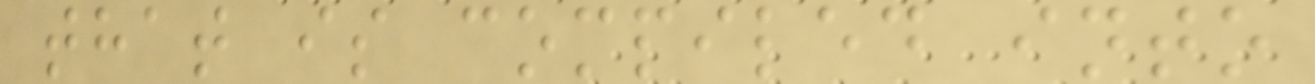that is compiled into
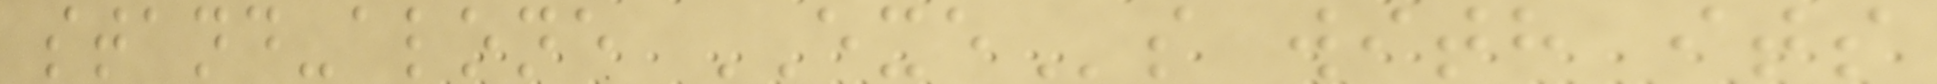stand-alone EXEs with its
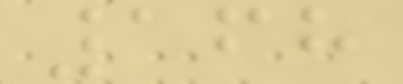168
